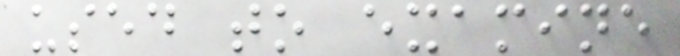used to examine
